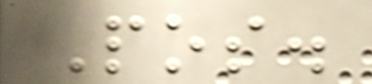Pos.
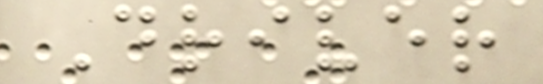Driver
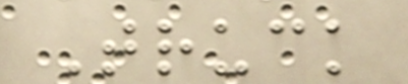Truck
